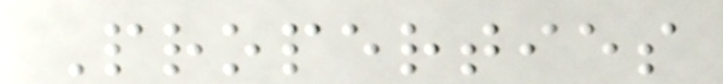Properties
